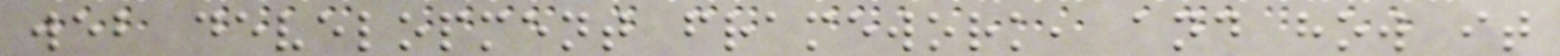web development framework, and how it
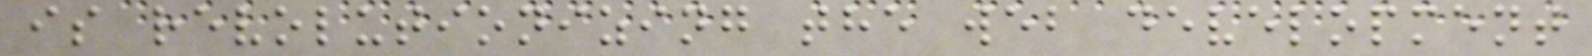is revolutionizing the web development
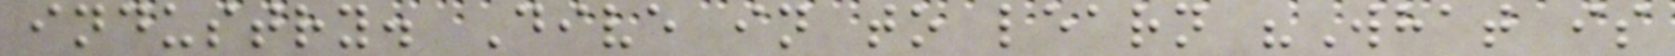industry. Dive in to learn "What is
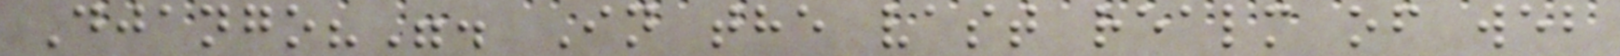Django?". In the vast realm of web
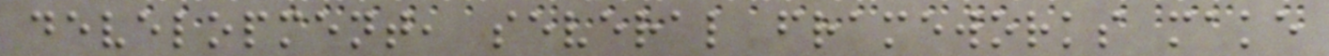development, several frameworks make
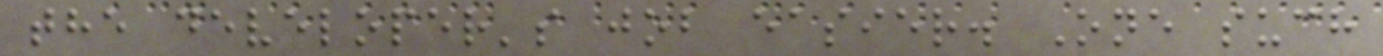the developer's job easier. One such
